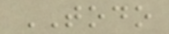TODO
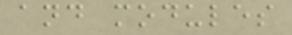and modules
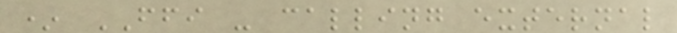* FFI - calling external
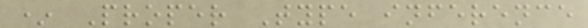* Proper Type inference
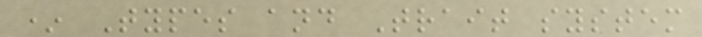* Types and Trait system
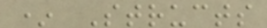* Structs
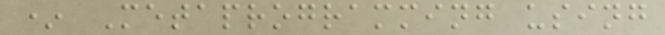* Metaprogramming using
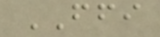FFI
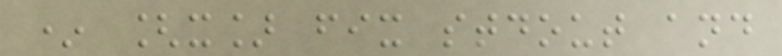* [x] fix stdout and
